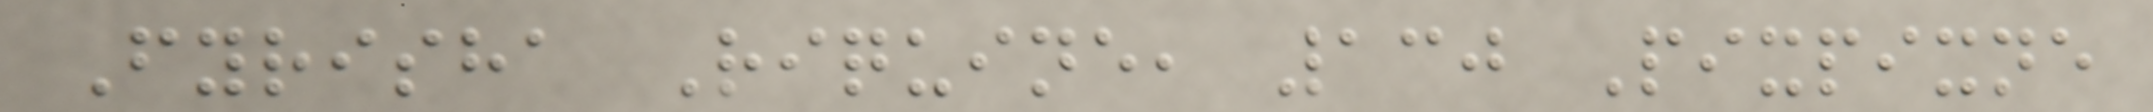Fyrisha Riquine, 130 Pixpixne
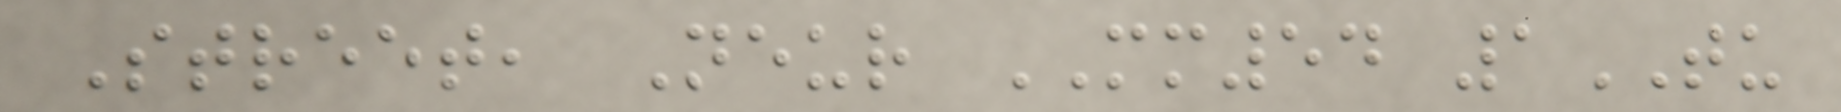Street, Neur MM54 1TU
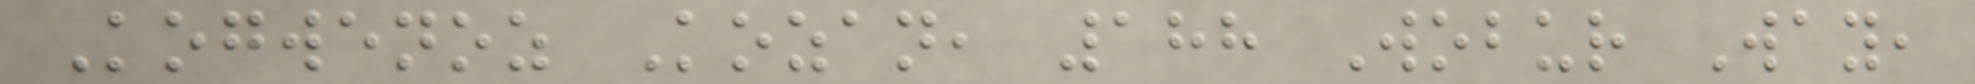Kogwenoz Kozan, 188 Wobur Way,
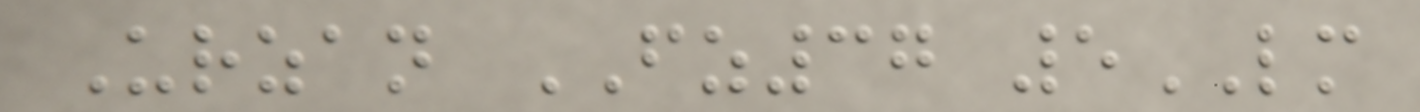Urzan FZ37 5LM
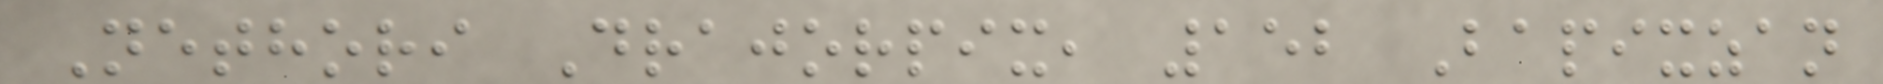Nethori Drajorpix, 152 Bapixzan
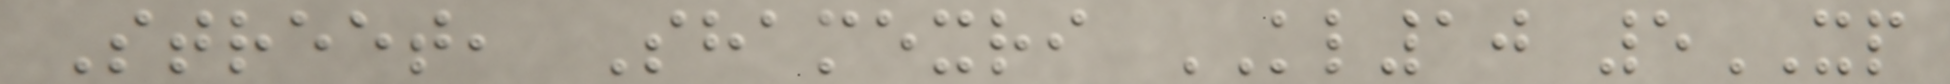Street, Shamexri KL10 5XP
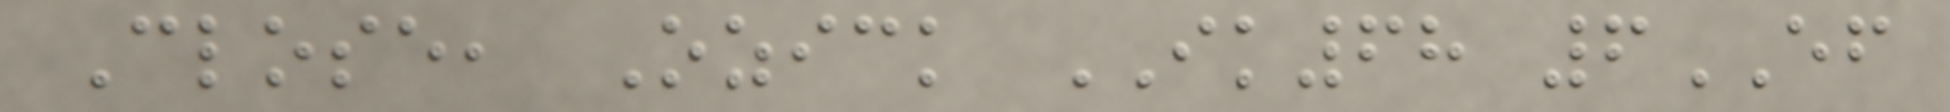Close, Ozick IK68 6EF
